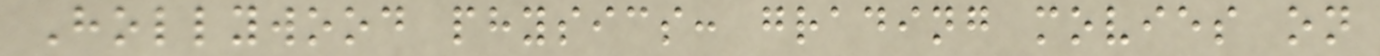Hollywood physics: grading movies on
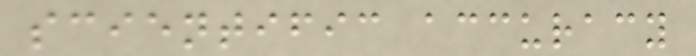scientific accuracy
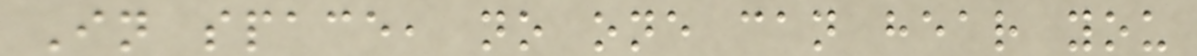In space, no one can hear you
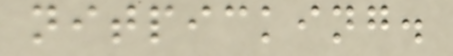nitpicking.
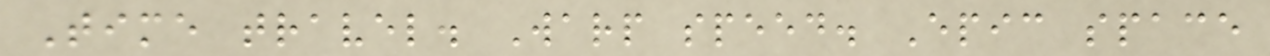Time travel. Warp speed. Epic space
